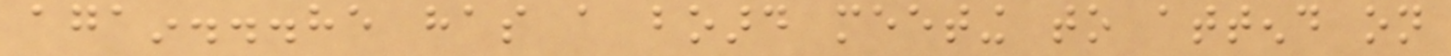again...he has a board meeting to attend on
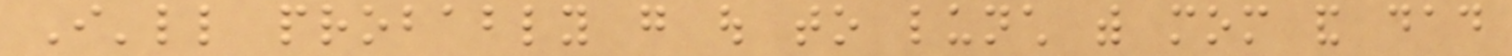I'll probably go out to lunch with mom and dad
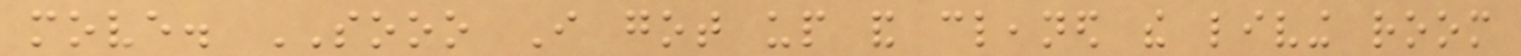move. SOOO I got up and cleaned the living room
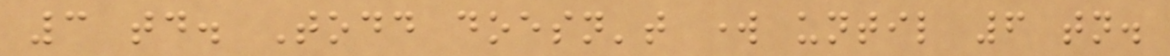3 today. Todd doesn't work until 6 tonight.
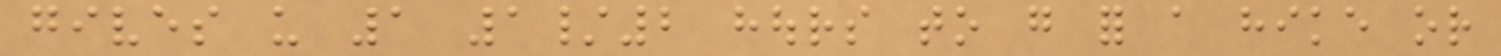gives us 1 1/2 hours to go for a hike or
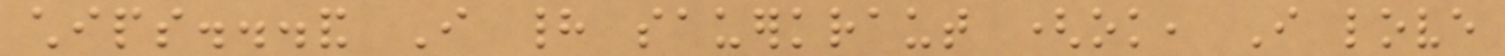chips...and I had sauerkraut (ok, I love
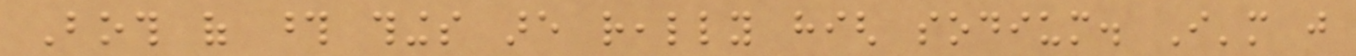Both of those things are really high sodium. I'm just
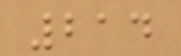214
